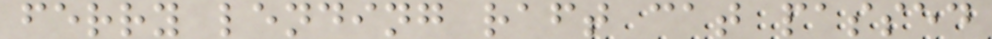ferry lending raft cat passed
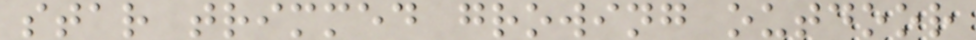star trimmed growing outdoor
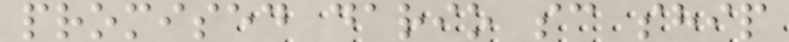promised dario sc ship
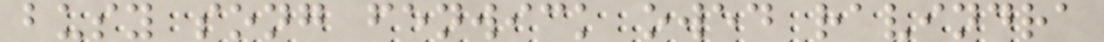busy song fenwick owed ravindra
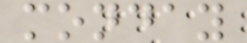monday
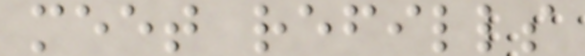meet refills
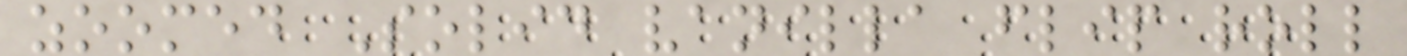zoomed Solid vanilla flip roll
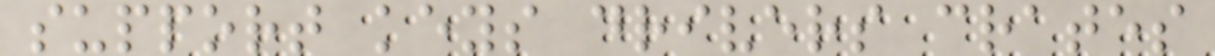support keys drivers crates
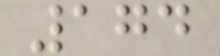174
